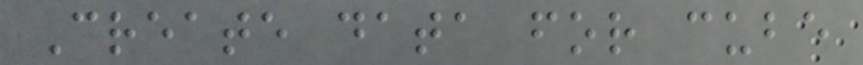Create data for cube
